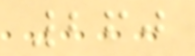260
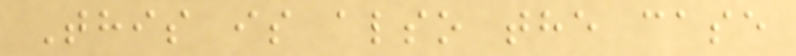This is also the case
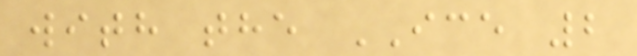with the ICE 2
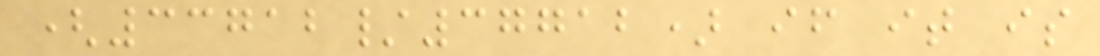(33712/37712) if it is
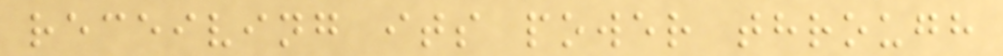receiving its power through
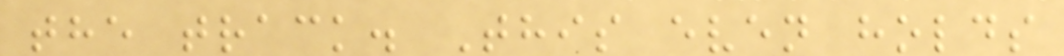the track. This even holds
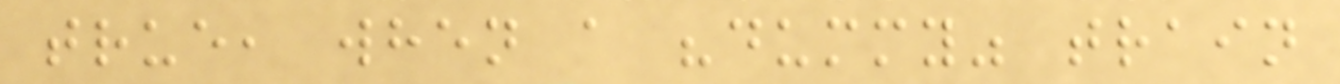true, when a "dummy" train
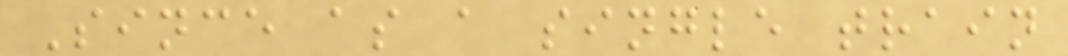Since as a single train
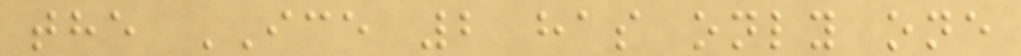the ICE 2 has only one
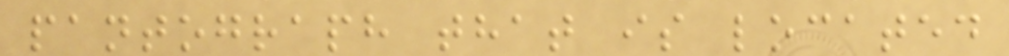pantograph that is located
